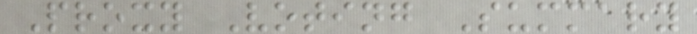Proxy Voting Summary
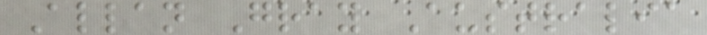Allan Gray Australia
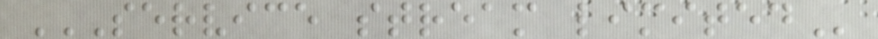SERVICE STREAM LIMITED
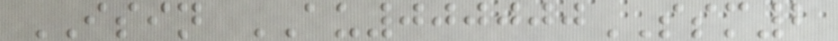ISIN AU000000SSM2
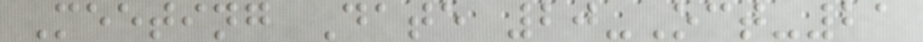Meeting Date 20-Oct-21
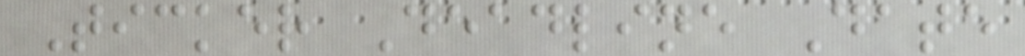Ticker Deadline Date
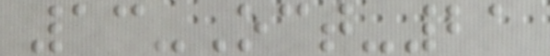13-Oct-21
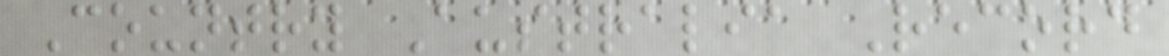Country Australia Record
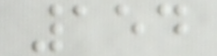154
